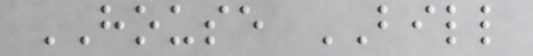HOUSE BILL
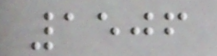1506
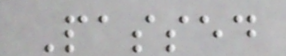Passed
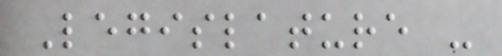Legislature -
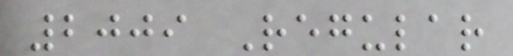2009 Regular
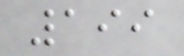199
